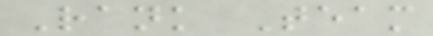Rank Team
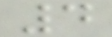4
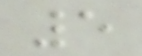5
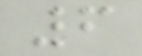6
